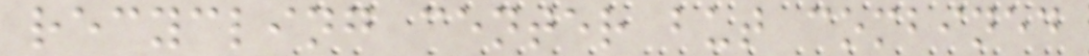recycling center but combined
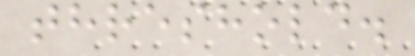threshold.
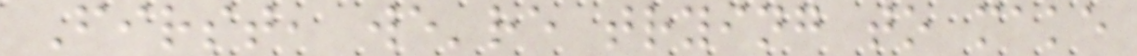First, we're trying to make
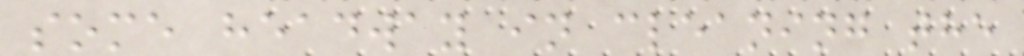some headway in cleaning the
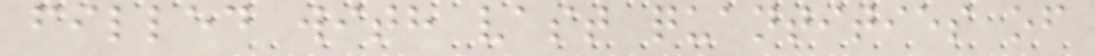filled with vast quantities of
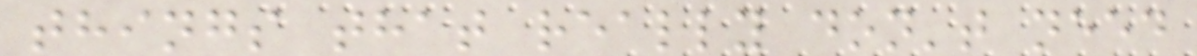things that really don't need
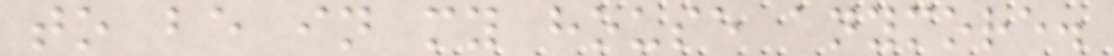to be in my house anymore.
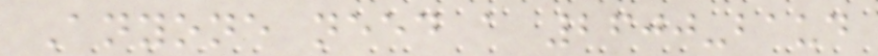Anyone need a 2600-baud
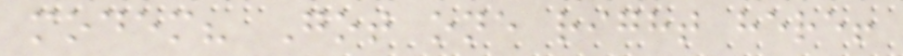modem? Got one right here!
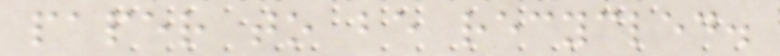paper to be recycled.
